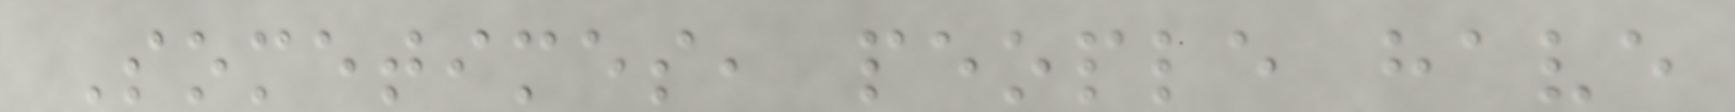Sometimes, people have
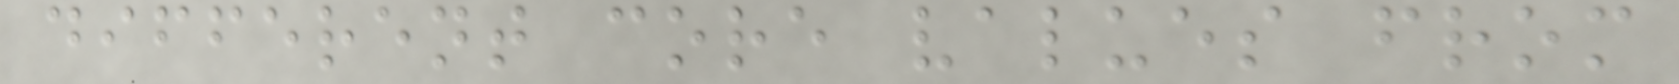different core values from
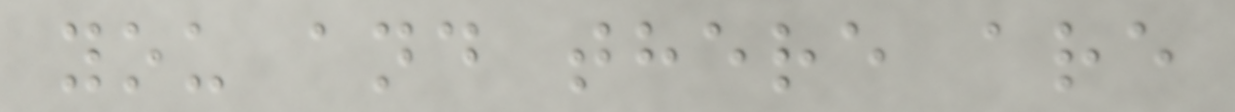you and there are
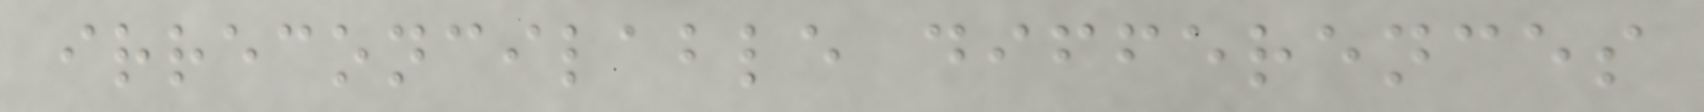irreconcilable differences
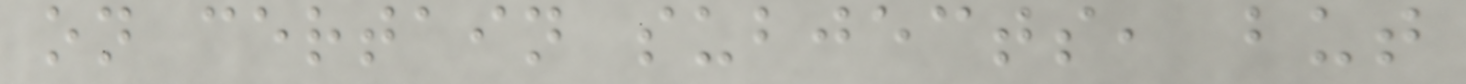on certain subjects, but
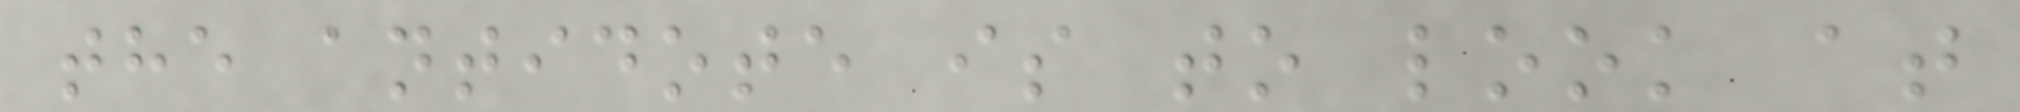the antidote is to look at
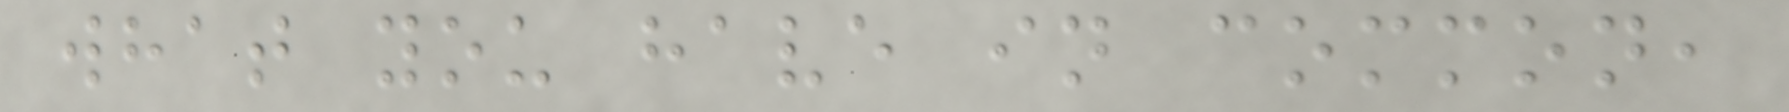what you have in common,
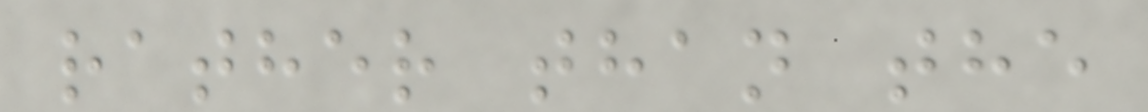rather than the
